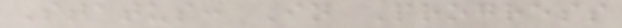Status: In Progress
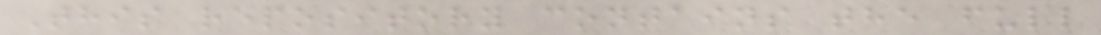This repository contains the full
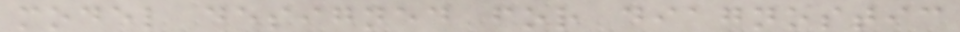model designed for diagnostic
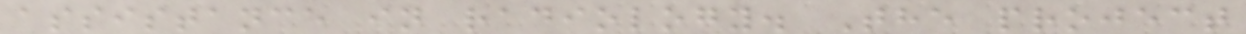assistance in radiology. The project
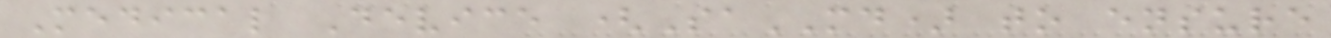Medical Device (SaMD) to ensure
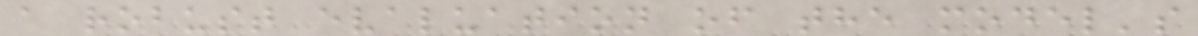a robust evaluation of the model's
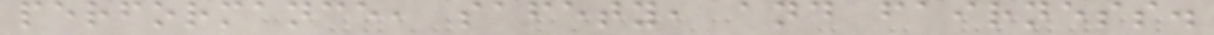performance, safety, and fairness.
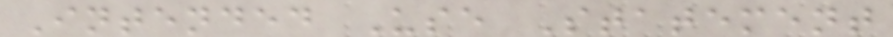Intended Use Statement
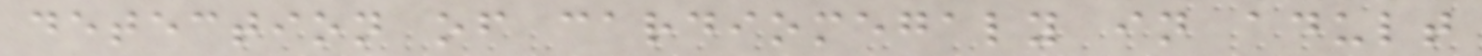detection of cardiomegaly in adult
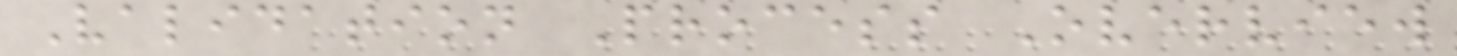Validation Process Overview
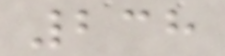238
